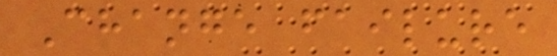Change failure
